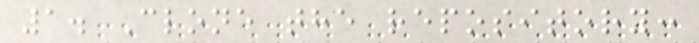1. Clone the repository:
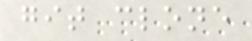git clone
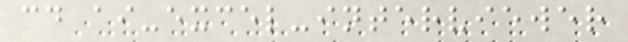cd ai-excel-interviewer
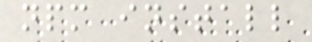npm install
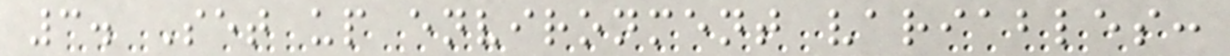3. Set up environment variables:
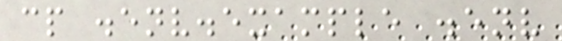cp .env.example .env
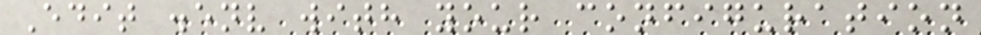Edit .env with your configuration
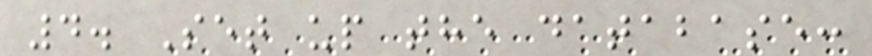4. Set up the database:
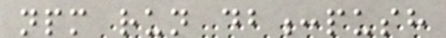npm run db:push
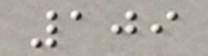109
